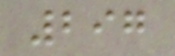297
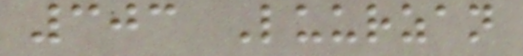303 Luurzan
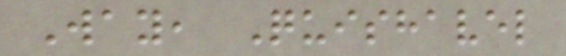Way, Quishavel
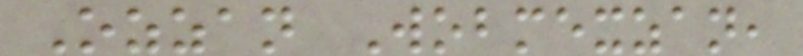Ozzan Wobmexzan,
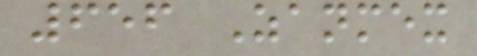656 Zanmex
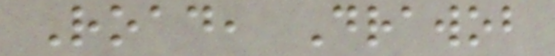Road, Drawob
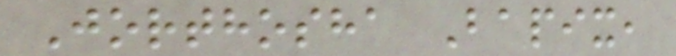Jorthosha Bapix,
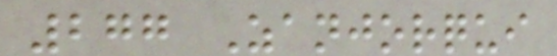277 Zanjorqui
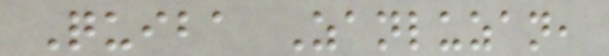Quiba Zanluzan,
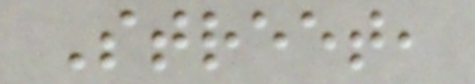Street,
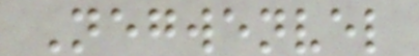Negwenvel
